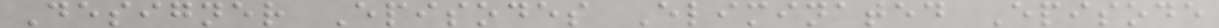Designer Episodes Eliminated Episode
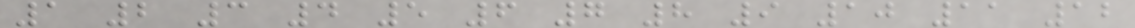1 2 3 4 5 6 7 8 9 10 11 12
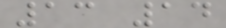13 14
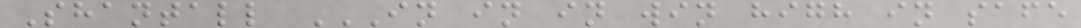Shantall IN IN IN WIN HIGH IN SAFE
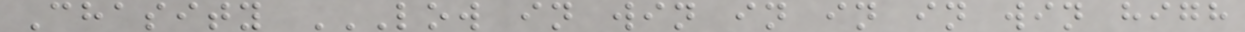Chasity LOW IN WIN IN IN IN WIN HIGH
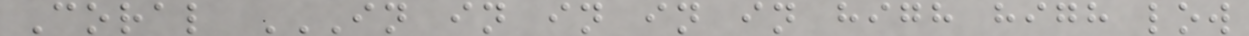Coral IN IN IN IN IN HIGH HIGH LOW
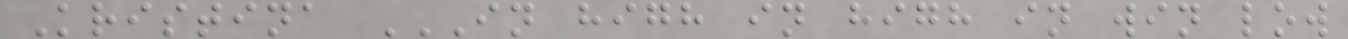Kristina IN HIGH IN HIGH IN WIN LOW
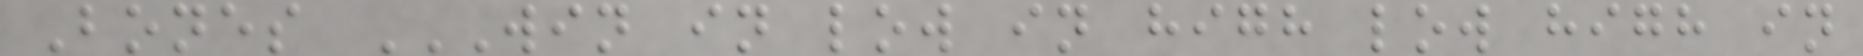Bones WIN IN LOW IN HIGH LOW HIGH IN
